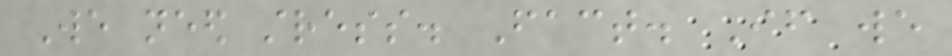We need stress. Fact. If we
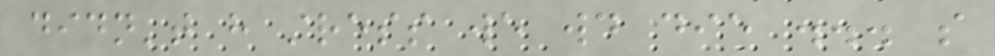didn't have stress we would die ... so
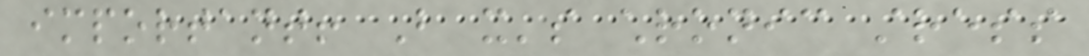important! But it's chronic stress
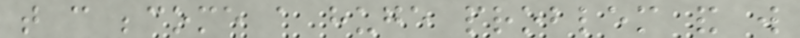that can become a huge problem and will
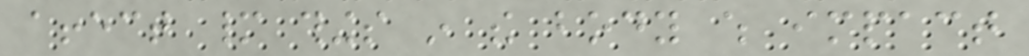affect many things in the body which impact
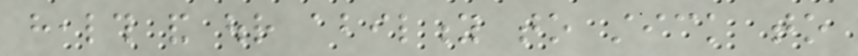health and our ability to stick to
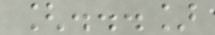[...]
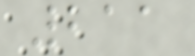211
